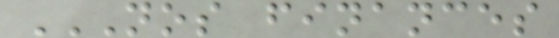NOS FINANCES
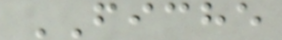FICHE
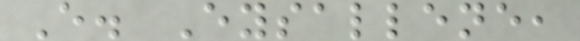E. Eysallene,
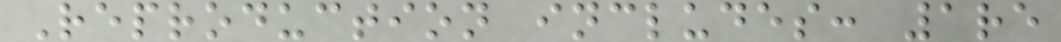Reproduction includes: 1re
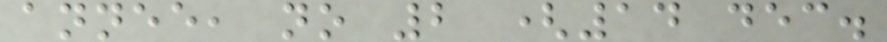annee, no 2 (14 dec.
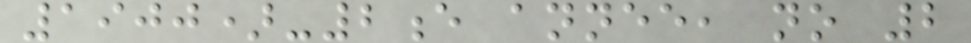1900)-2e annee, no 2
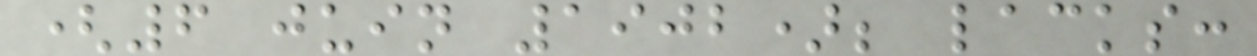(6 juin 1902); lacks:
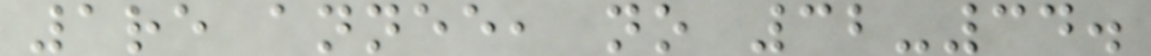1re annee, no 32-34.
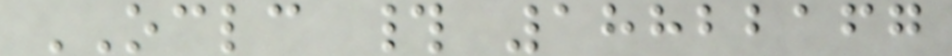OCLC # 18822167
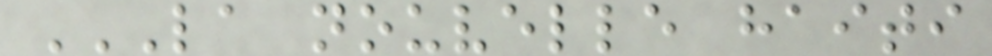LA NOUVELLE HAITI
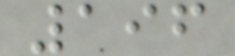196
